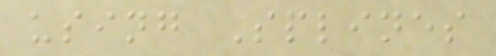using Splines
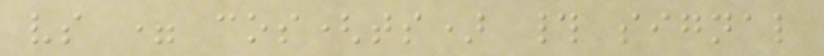vs = cos(ts) # signal
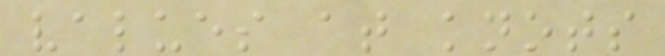values at knots
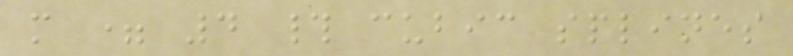m = 4 # cubic splines
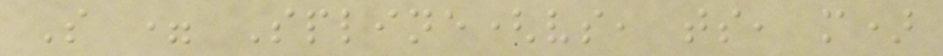S = Spline(vs, ts, m)
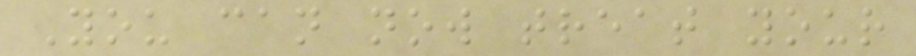You can now treat your
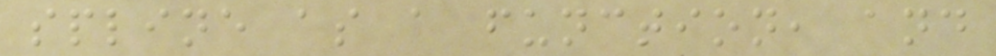spline as a function, and
